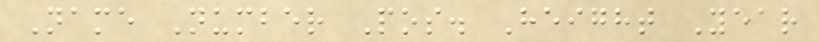Name Number Pos. Height Year
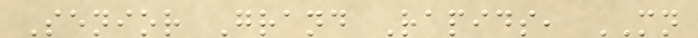Senior Grand Rapids, MN
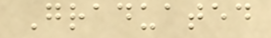Graduated
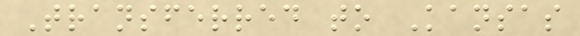Transferred to Kansas
